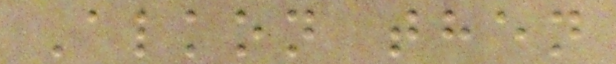Alkon then
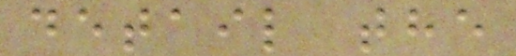detail the
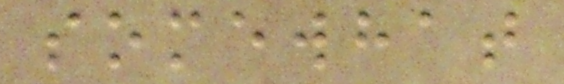somewhat
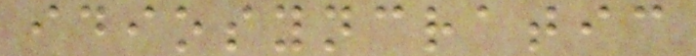idiosyncratic
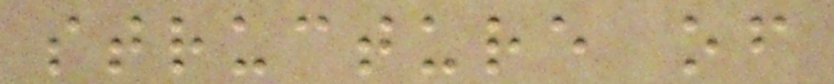structure of
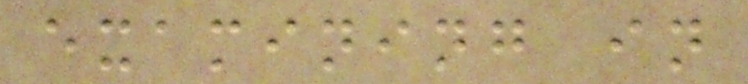examining in
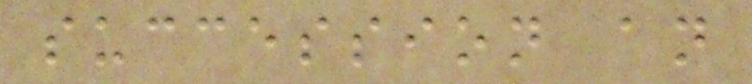succession an
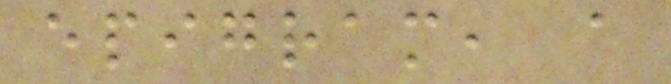epigram, a
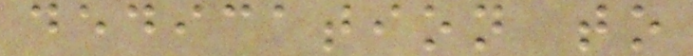dedication to
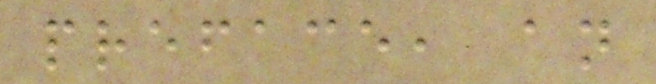preface, an
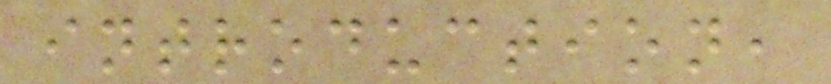introduction,
